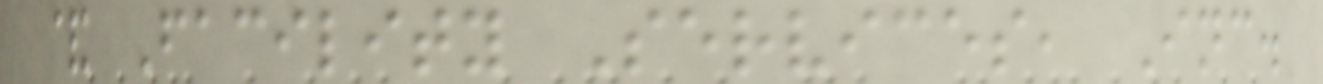& Facility Services, Inc.
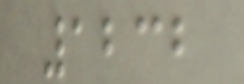1232
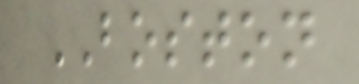BOSTON
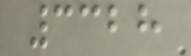3328
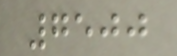7500
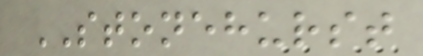STONEHURST
